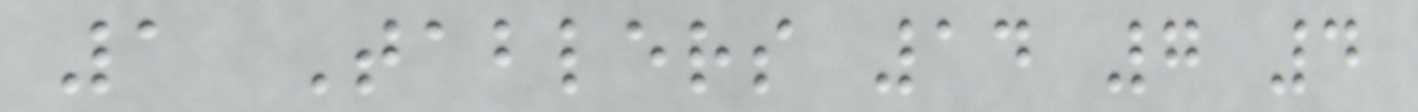1 Tablers 14 7 4
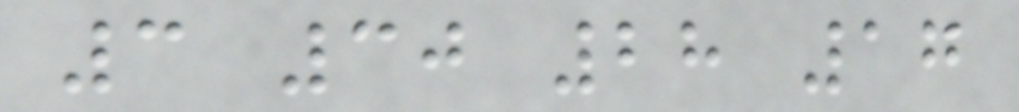3 30 28 17
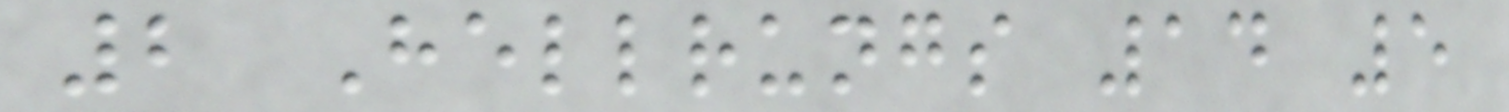2 Hellrungs 14 5
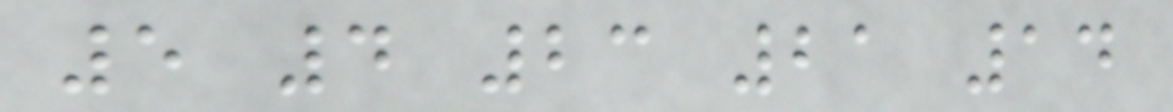5 4 23 21 14
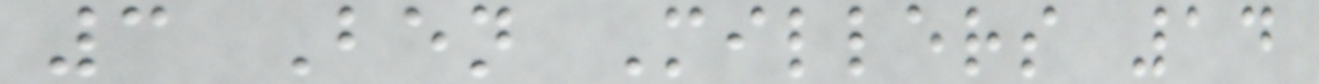3 Ben Millers 14
